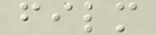film
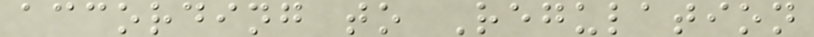according to Regulation
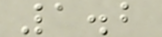1.2
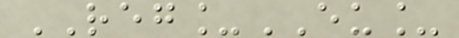REG_EU_
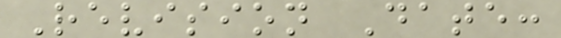Revision Date:
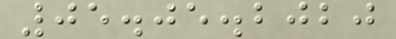05.05.2020
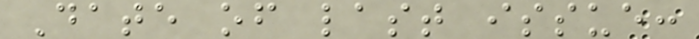Date of last issue:
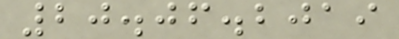20.06.2019
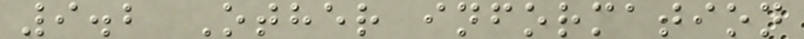9.2 Other information
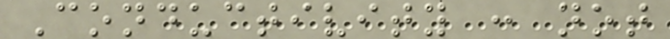Conductivity : not
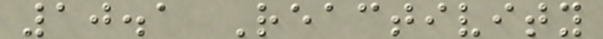10.1 Reactivity
